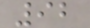92
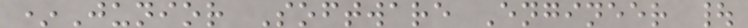*Junior Software Engineer |
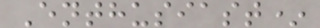Enthusiast*
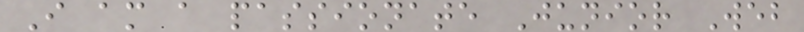I am a passionate Junior Web
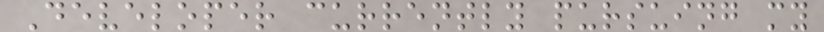Developer currently pursuing my
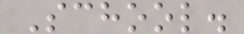School.
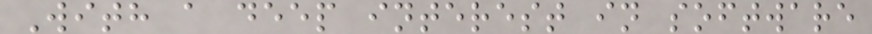With a deep interest in software
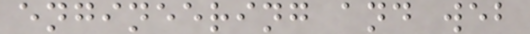engineering and web
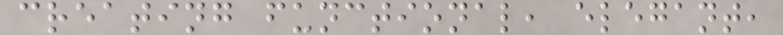creating functional, elegant,
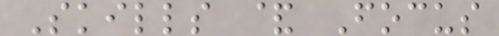Skills & Focus
